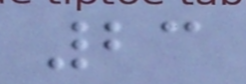23
